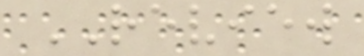REVIEW
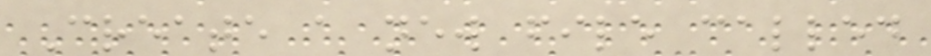Create a new file called
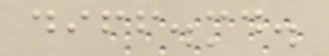diff.md.
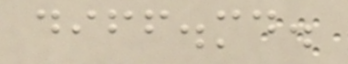diff.md.
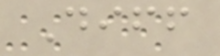Diff
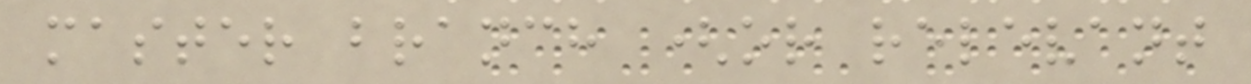master branch (or relevant
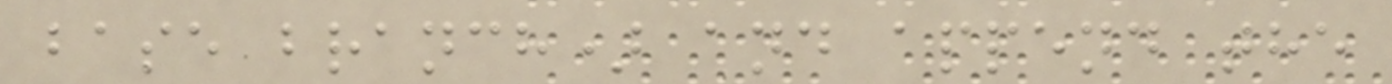base branch) and append the
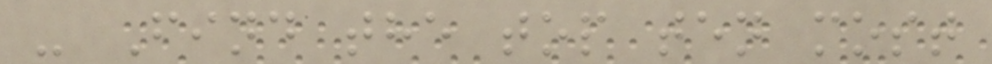- Find the top ten most
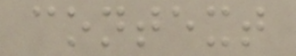context
